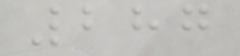287
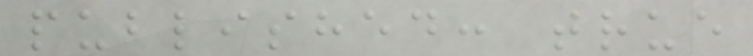published: true
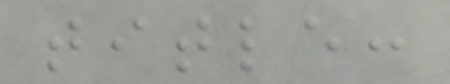title:
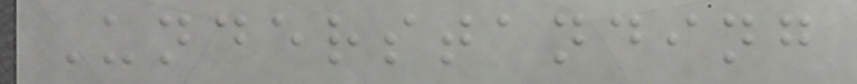Understanding
